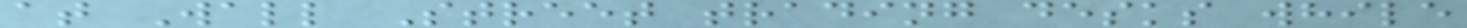at Wall Street trading desks while
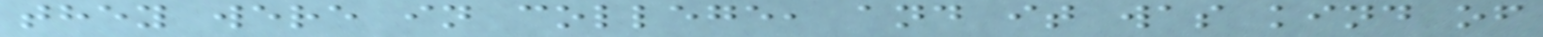they were in college, and it was kind of
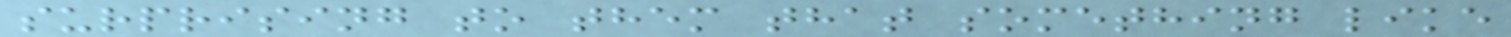surprising to them that something like
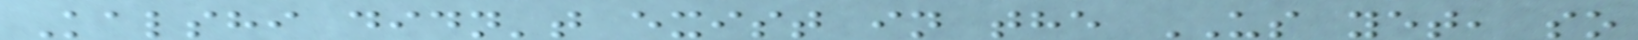Kalshi didn't exist in the US yet, so
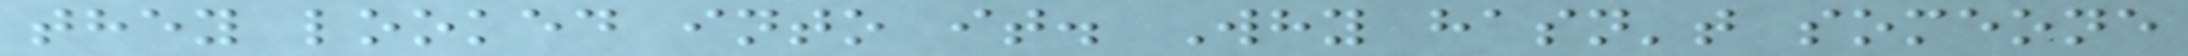they looked into it. Why hasn't someone
